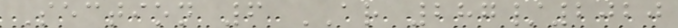Section 6 AR 287/2020
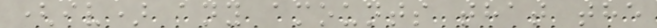(iv) any amounts that the
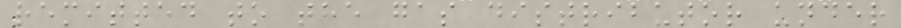remitted to the gas distributor under
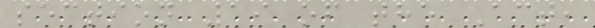section 19 of the Act,
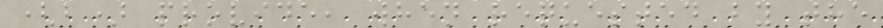(b) provide, when requested by the
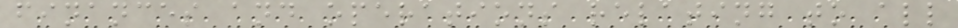finances and operations relating to all
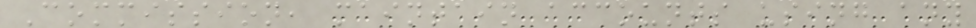Commission, maintain accounts using any
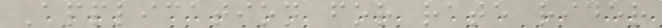Application for rate rider
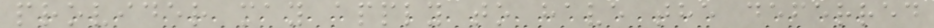provider may apply to have the deferred
